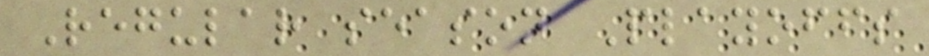Regular season Playoffs
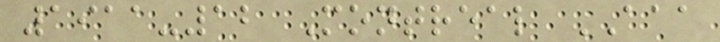1911-12 Montreal AAA
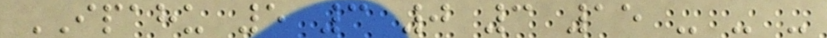IPAHU 5 3 0 3 15 - - -
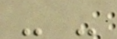- -
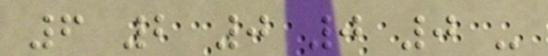6 2 0 0 0 -
